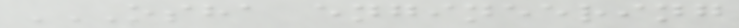OSHA ENGINEERING
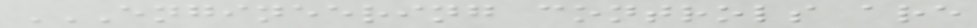ENGINEERING CONTROLS ARE
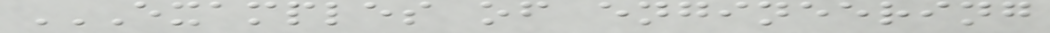EXAMPLES OF ENGINEERING
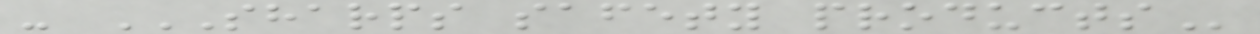- SHARPS SAFETY PRODUCTS
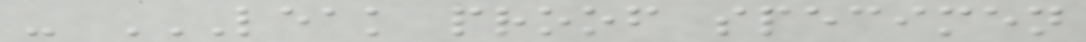- LEAK PROOF SPECIMEN
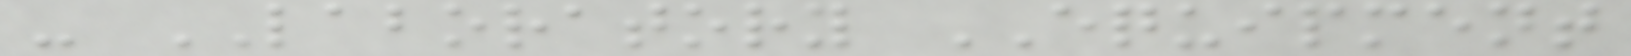- LABORATORY EQUIPMENT
